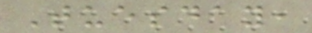Tuesday,
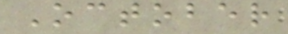October
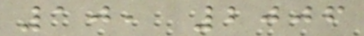10, 2006
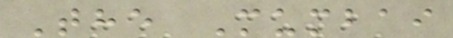The Mumbai
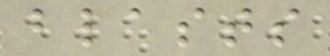blasts
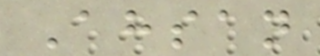Ahsan
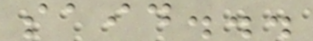said...
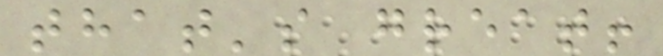that's great!
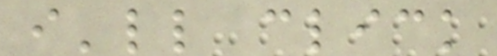i'll click
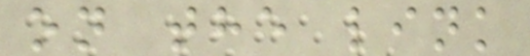on the link
